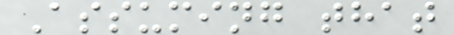Assuming that
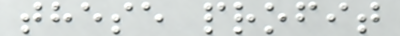these profit
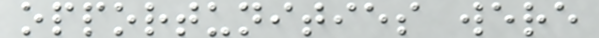opportunities were
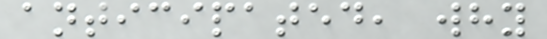anticipated, why
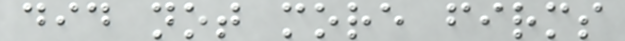did not more firms
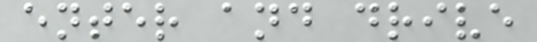enter and drive
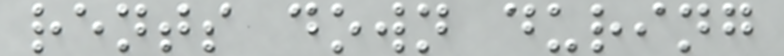rents down during
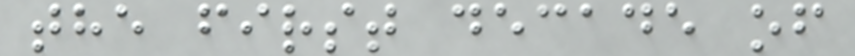the first decade of
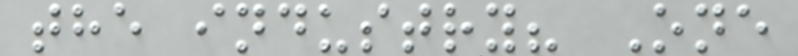the industry? One
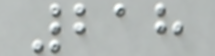218
